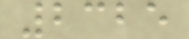2325
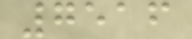7516
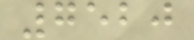7520
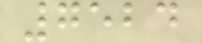7524
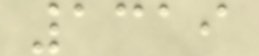1319
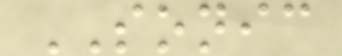SONIC
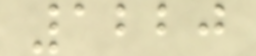1220
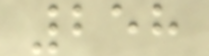258
